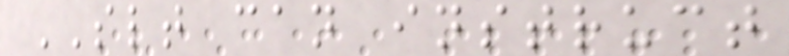SLT can instruct
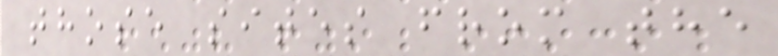those sites from the
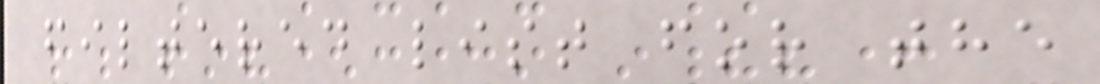filtered list for the
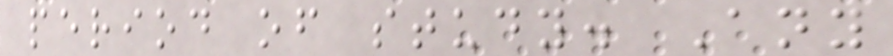period of study. Any
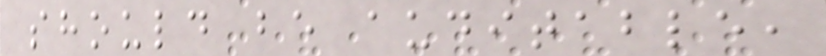should be auditable,
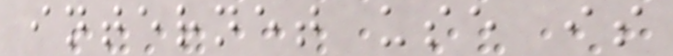internet use is
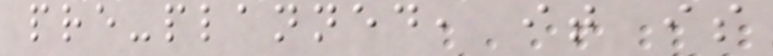pre-planned, it is
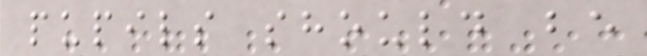pupils should be
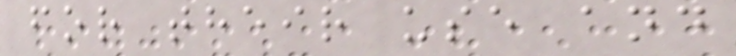for their use and
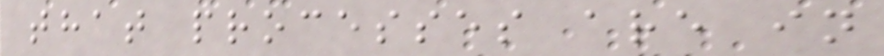that processes are in
